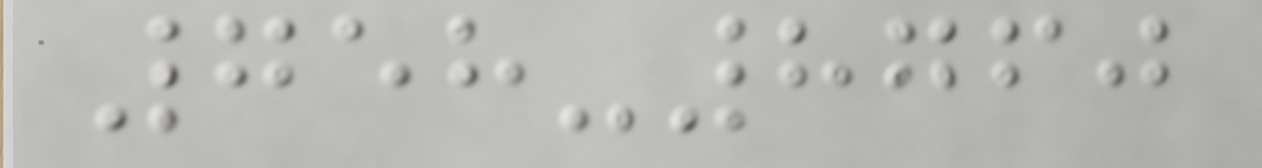758-8760
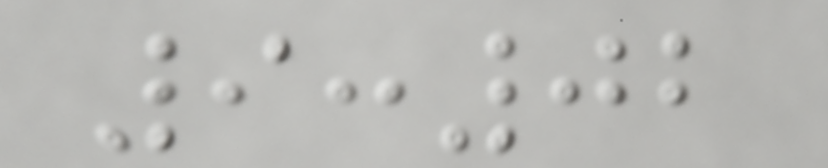9:02
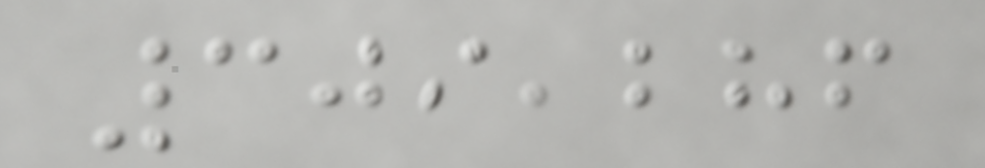309,286
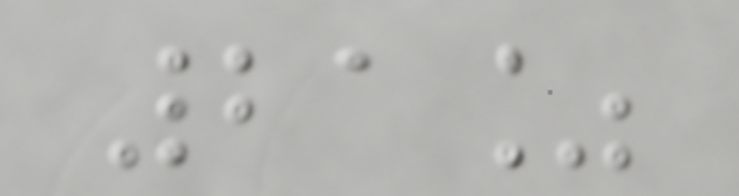21%
